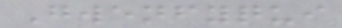Gwenfyqui
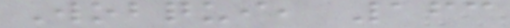Wobqui, 163
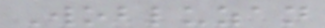Wobluzan
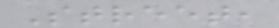Street,
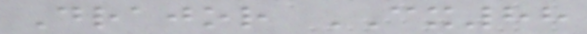Drajor CX88
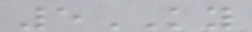5KY
